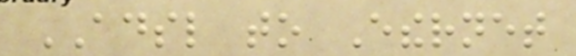ADSL to Ethernet
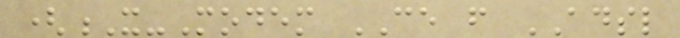(X-Modem CE from ADSL
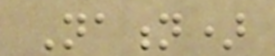Nation)
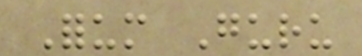Forum Guru
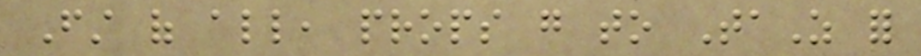First of all, props go to TaZ for
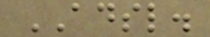ADSL.
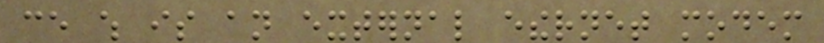ce which is an external ethernet modem
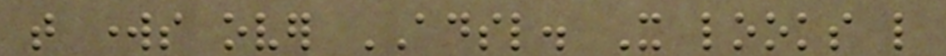that works over ADSL. It looks like
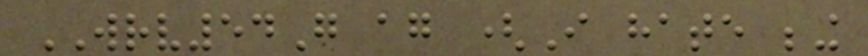WRV54G again (I hate being
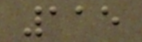115
